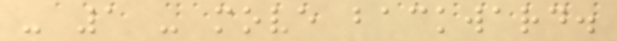- 1 - move backward.
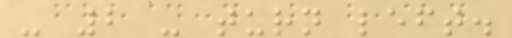- 2 - turn left.
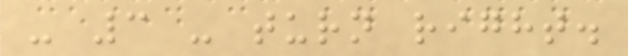- 3 - turn right.
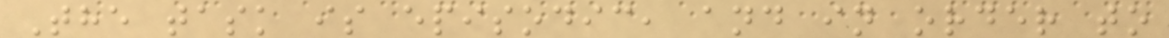The task is episodic, and in order to
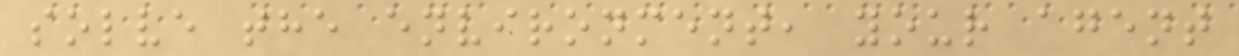solve the environment, your agent
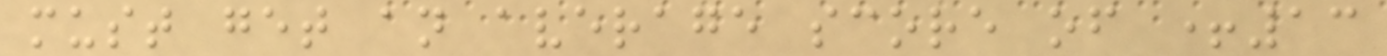must get an average score of +13
